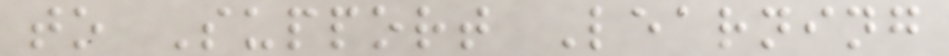to Support Learning
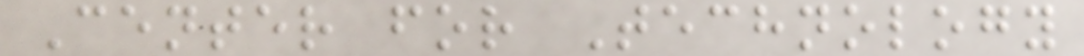Center for Technology
